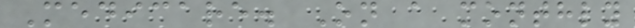Medicare. On a monthly
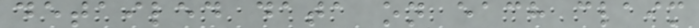detailed data on each claim
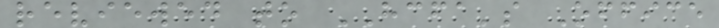reviewed to HCFA's Office
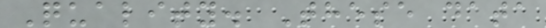Quality. These data
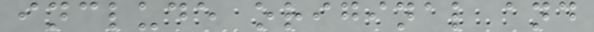include original and
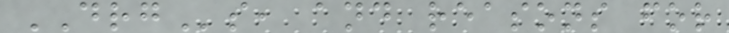DRGs, and reasons for
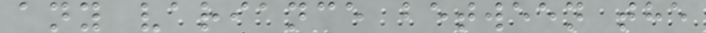any variance between the
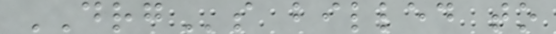DRGs billed to
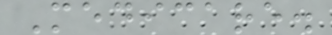Medicare.
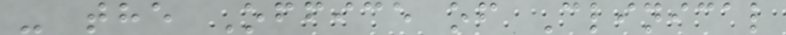- the Office of Clinical
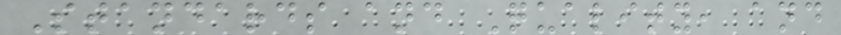Standards and Quality, and
